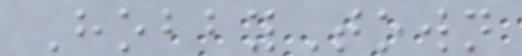HobbyTown
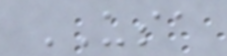USA
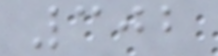302
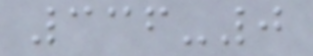336-0
